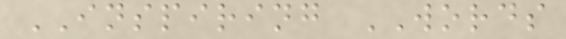INSPIRING WORDS
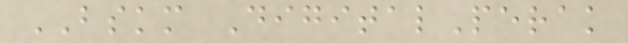BSKM DigitalPerak
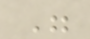"
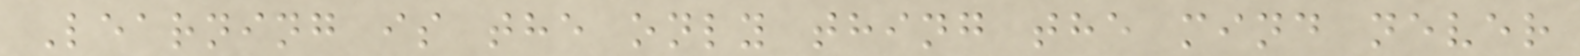Learning is the only thing the mind never
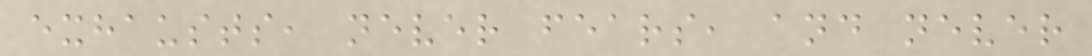exhausts, never fears, and never
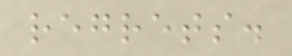regrets.
